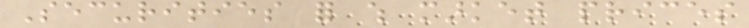Securities for which market prices
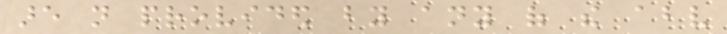are not provided by any of the above
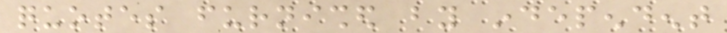quotes furnished by independent
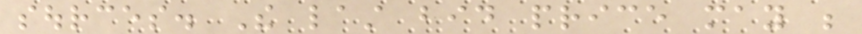sources. The last bid price may be
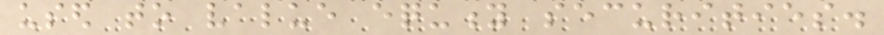used to value equity securities.
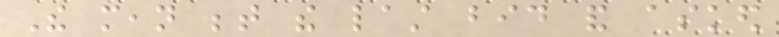The mean between the last bid and asked
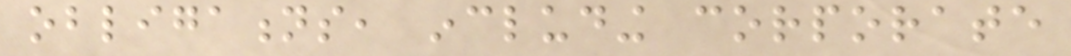obligations, including corporate
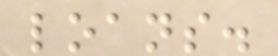loans.
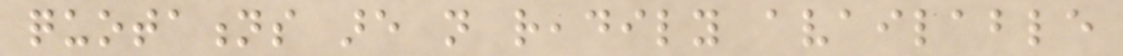quotations are not readily available
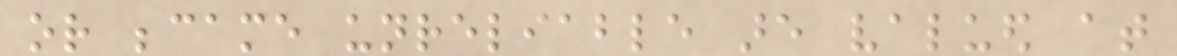or became unreliable are valued at
